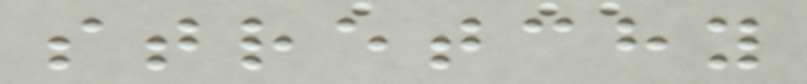stretchy
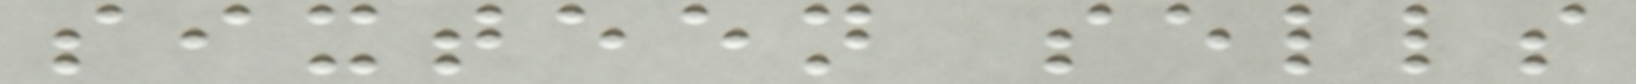sixteen sells
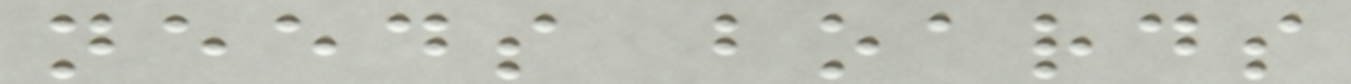needs boards
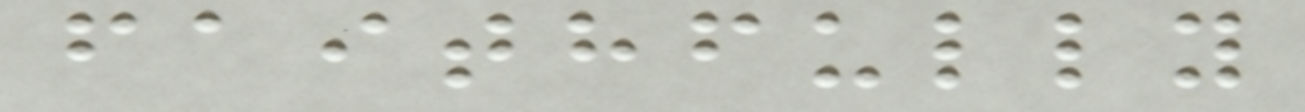faithfully
